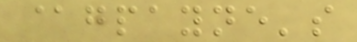@gpayne's
